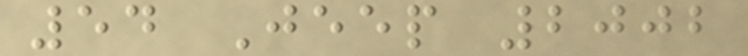54 Jeep 2002
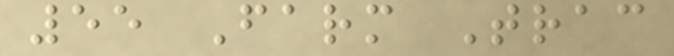55 Farm Trac
